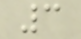3
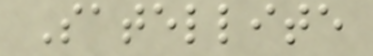Satellite
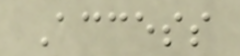Access
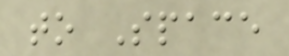to Space
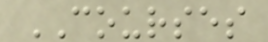COURSES
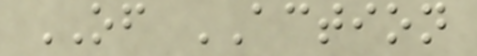OF ACTION
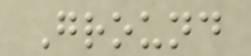Ground
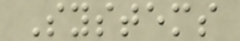Systems
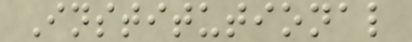Institutional
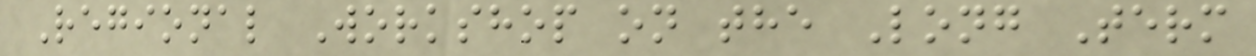Regional Workshop on the Long Term
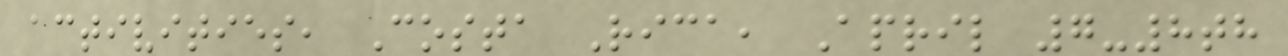activities, Costa Rica, April 7-8th
